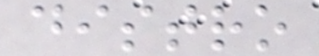distro
